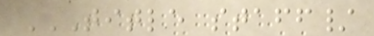TITLE STAFF/
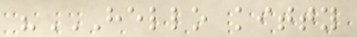"HELLO KITTY
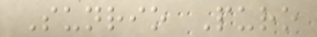Sunrio Puro
